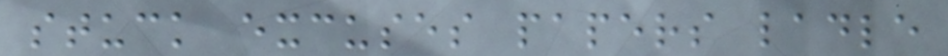stuck excuses papers ladle
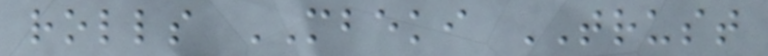rolls MBEKI TRUST
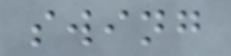swing
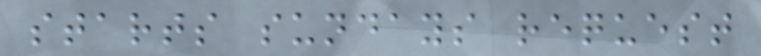starts sundays request
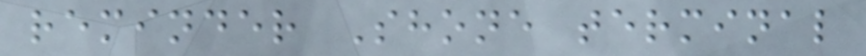reminder Shone terminal
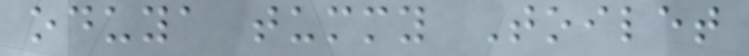oduya tummy Toilet
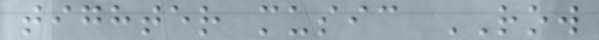tighter music ROW
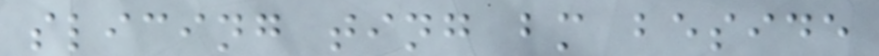slicing ting bm beside
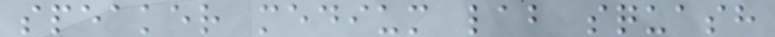speaker medium lab squash
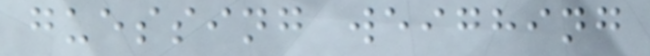guessing weighing
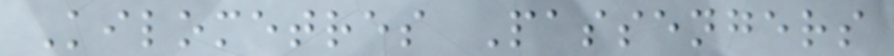Kilometres Passengers
